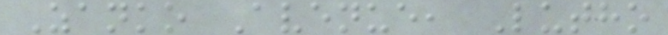Zanko Avenue, Lutho
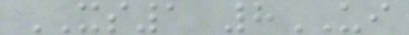XS1 8UI
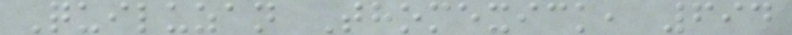Quiluzan Thomexick, 694
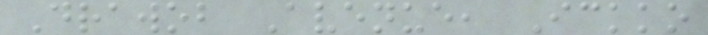Drawob Avenue, Ickko
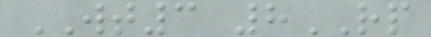WT3 8RP
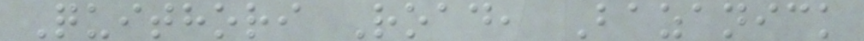Quithori Road, Bazanick
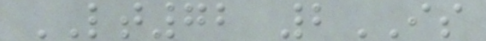LT72 2IS
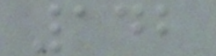142
